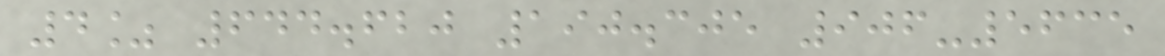4% 644.620 190.305 906-5635
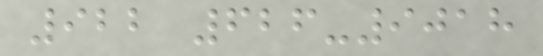922 626-9018
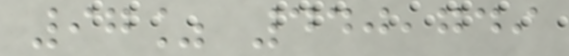97% 440,749
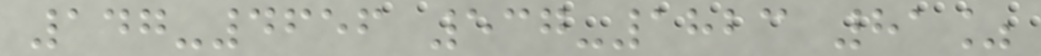147-4656 537-1823 81%
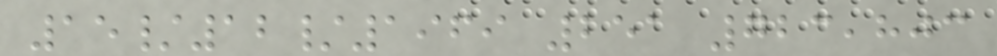15/12/1969 251 723,803
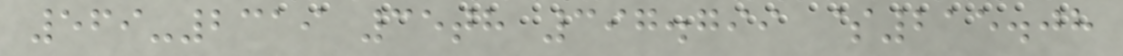569-2319 35th 397.799 $215.08
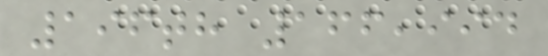196th 166,994
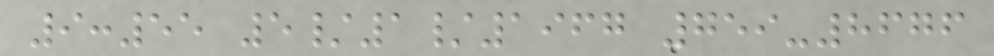9:55 5/1/1967 759-8676
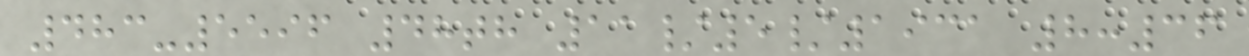483-5596 48th 11/5/1931 8:36
